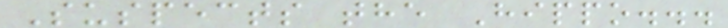Suspects the Hippo...
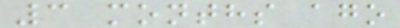3 months ago
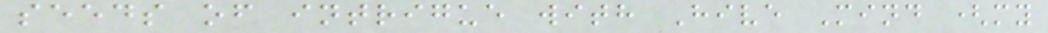seeds of intrigue with Hive Mind (my
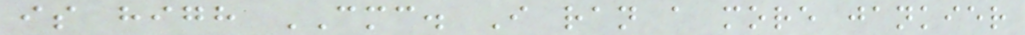is high CMC. I ran a more jankier
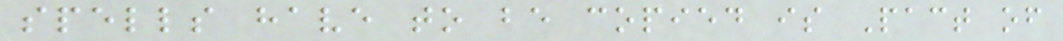spells have to be copied is Pact of
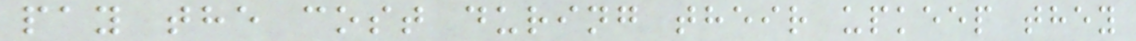pay the cost during their upkeep they
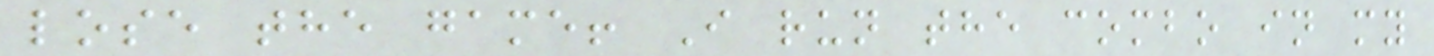lose the game! I run the combo in my
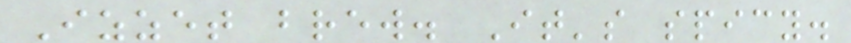Izzet brew. It's spicy.
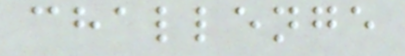challenge
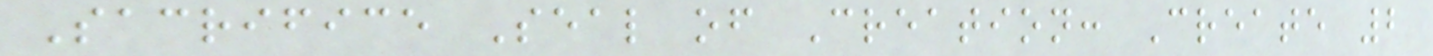Sacrifice Seal of Creation: Create 2
